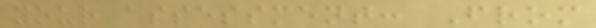your assessment: From
